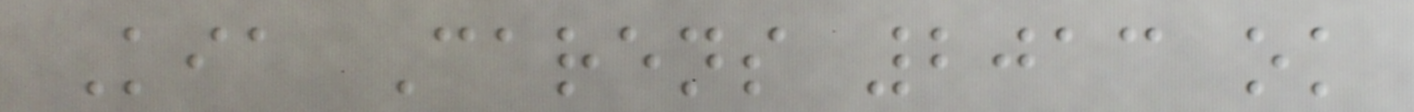Kia Carens 2013 ok
